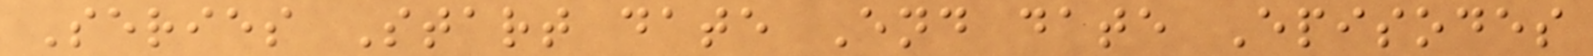Series Start date End date Episodes
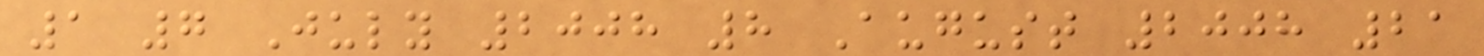1 7 July 2008 8 August 2008 21
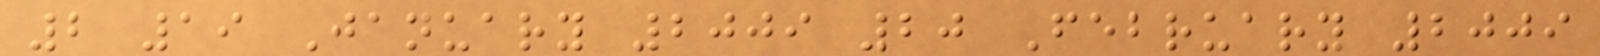2 19 January 2009 20 February 2009
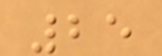25
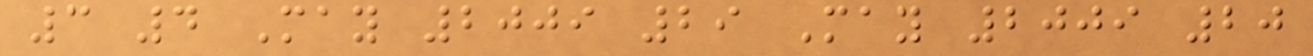3 4 May 2009 29 May 2009 20
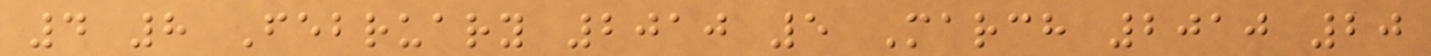4 8 February 2010 5 March 2010 20
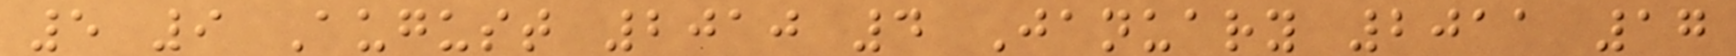5 9 August 2010 4 January 2011 17
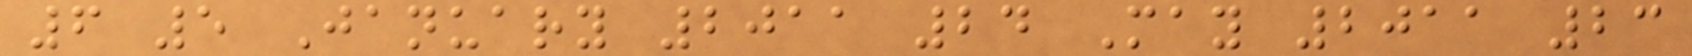6 5 January 2011 24 May 2011 23
